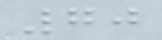70
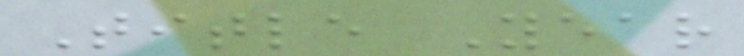Title Year
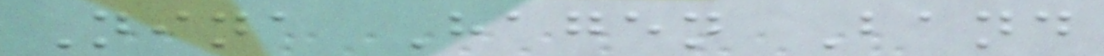Nina Hagen Band
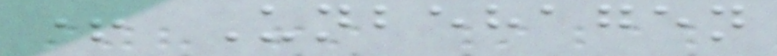+ Unbehagen
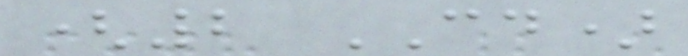(2 CD)
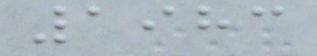1983
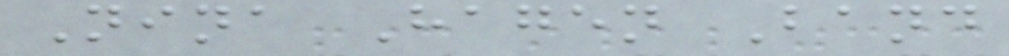Nina Hagen Band
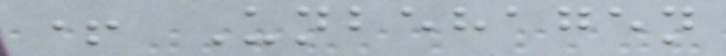+ Unbehagen
